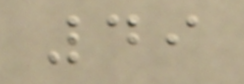49
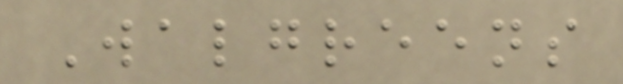Walgreens
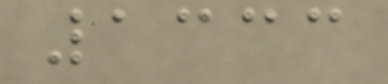1333
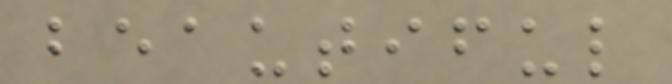beautiful
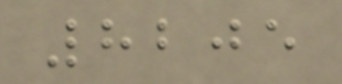8205
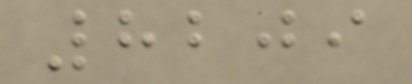8209
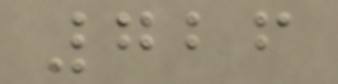726
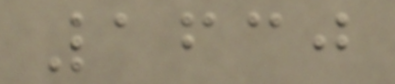1630
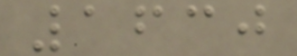1630
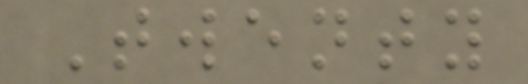Twenty
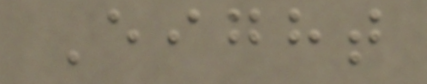Eight
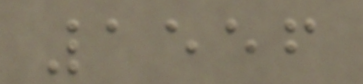1556
